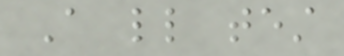A little test
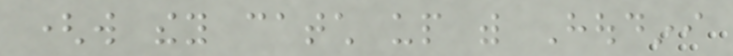(will they catch up with Houdini
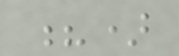?)
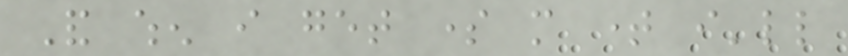And when i get some more time i'll
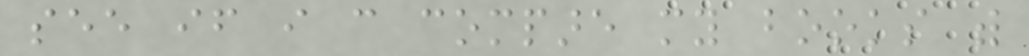see if i can compare my books with
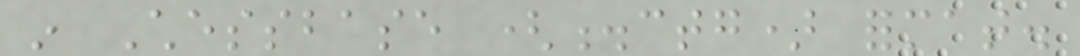in Chessbase (.ctg) format.
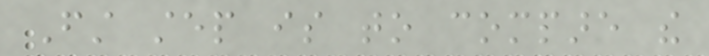First step is to compare the
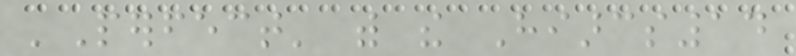'Perfect' with the Hiarcs14
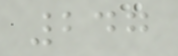247
